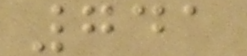741
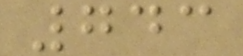743
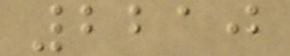2210
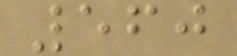560
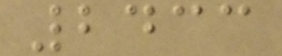2433
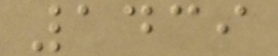1439
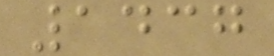1437
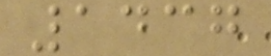1437
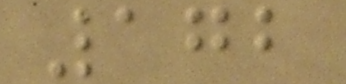172
